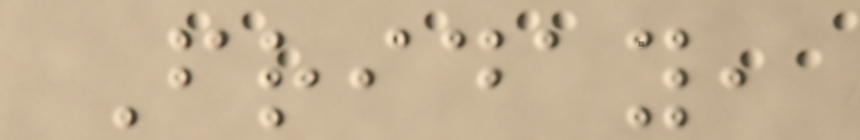Friday,
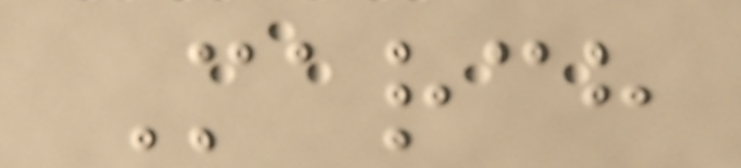March
